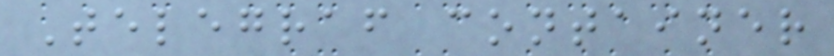Telegraf container
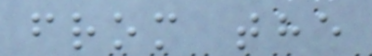from the
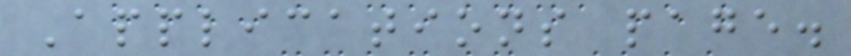Applications page.
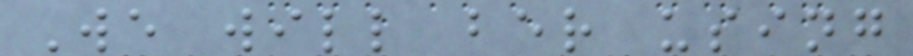We will ber using
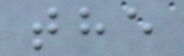the
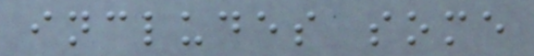includes some
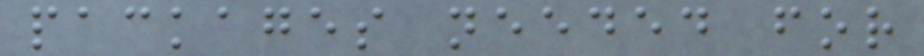packages needed for
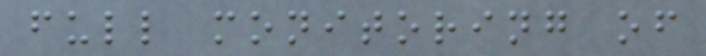full monitoring of
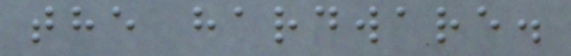the hardware.
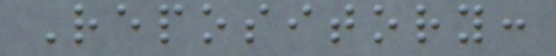Repository:
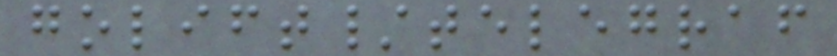golift/telegraf
